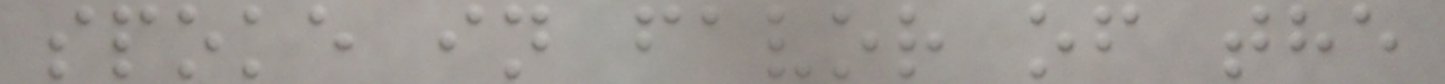spoke in favor of the
